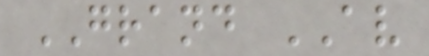GRAND AV
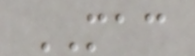MAC
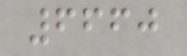6660
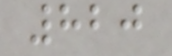820
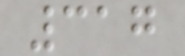317
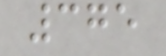375
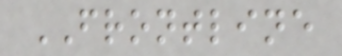FRONTLINE
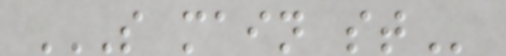S MAIN ST
